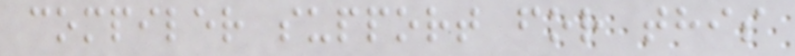compiler support for this
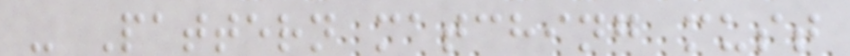- Pattern matching must
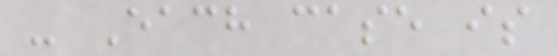- Each case is
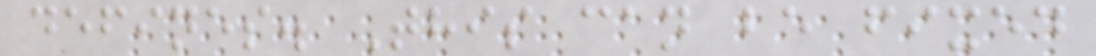defines. This can be fixed
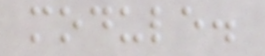module.
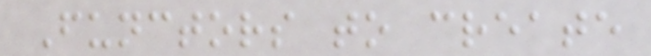Functors to create
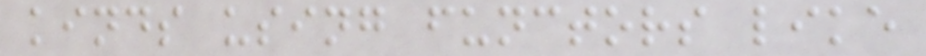kinds using functors like
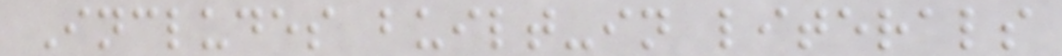Includes built-in literals
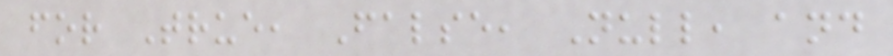for True, False, Null, and
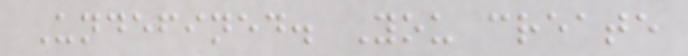Undefined. You create
